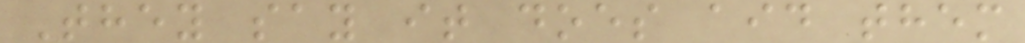They say it does aid them
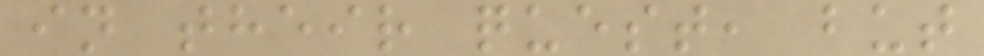in their quest, but
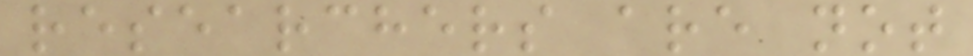researchers are not
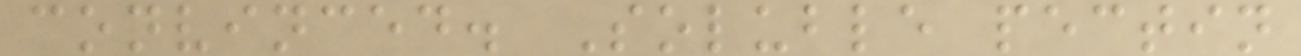convinced. Soluble pectin
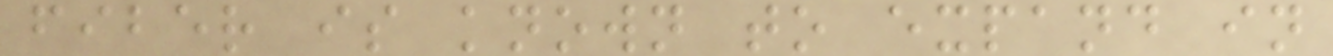fiber is known to expand in
